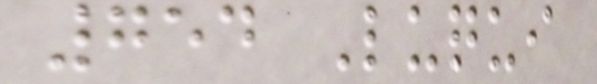754 Luqui
